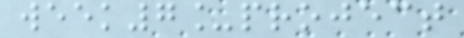week7_project
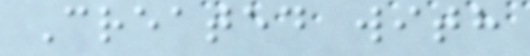Created with
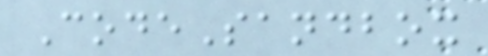CodeSandbox
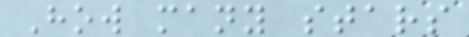How many stars
